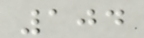104
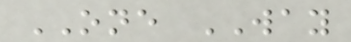ONE WAY
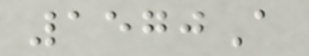1570A
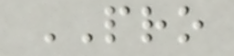PRO
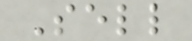Sell
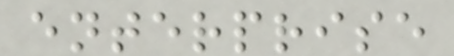enterprise
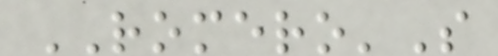ROMERO'S
